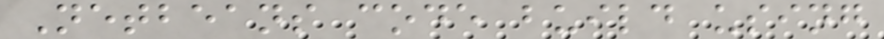Netbeans code build using
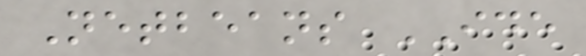Netbeans IDE
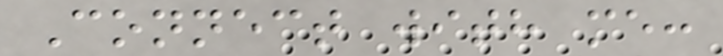Connect with me:
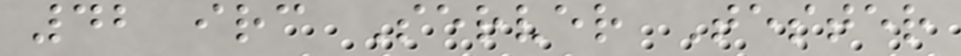42 irc Server Tester
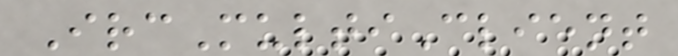IrcMultiClient
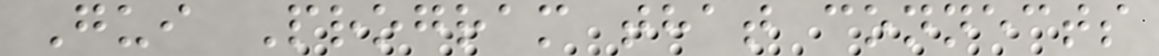Gui Program that connects
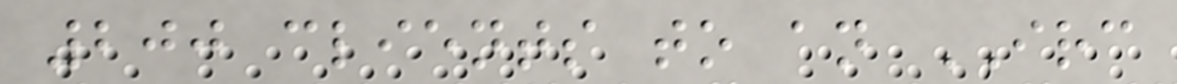200 clients to an IRC
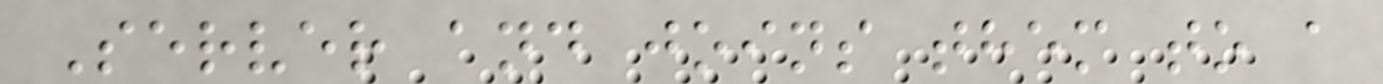Server and joins them to a
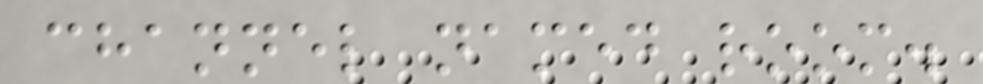channel named room.
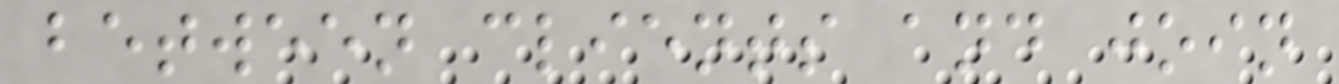between clients and join
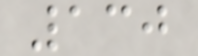130
